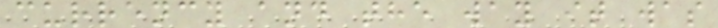currency and the way it was
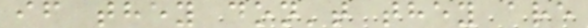if they don't they are
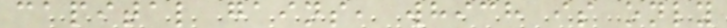capital gains, which is only
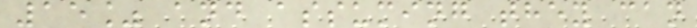15% and assuming they can
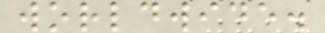worldwide.
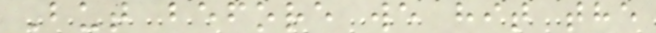But before we hit the
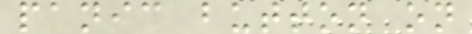panic button on
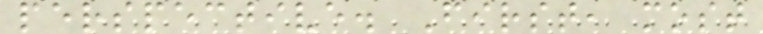perspective. First, most
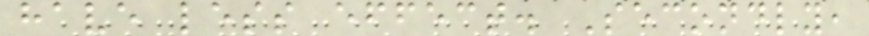have less effect. Secondly,
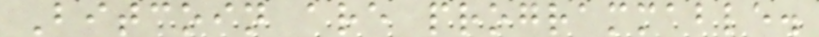Bitcoin are programmable.
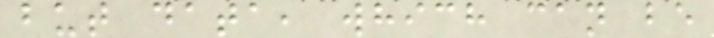but data, which can be
